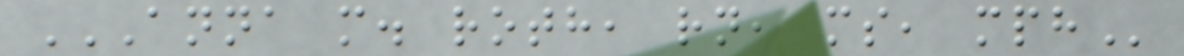ANNA M. ROTH, RN, MS, MPH
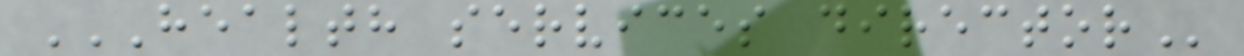HEALTH SERVICES DIRECTOR
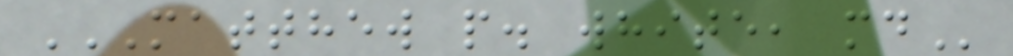MATTHEW P. WHITE, MD
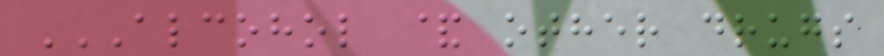ALCOHOL & OTHER DRUGS
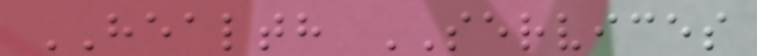HEALTH SERVICES
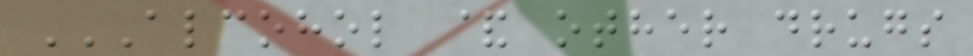ALCOHOL & OTHER DRUGS
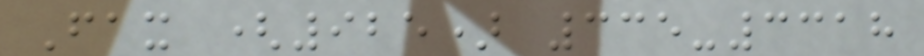Fax (925) 335-3318
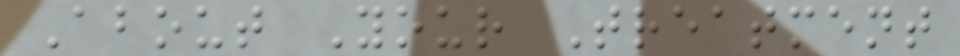About Your Treatment
